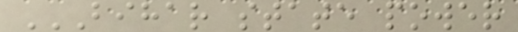BIHAR STATE POWER
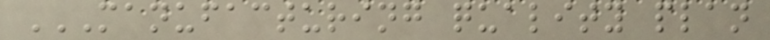MANUFACTURING QUALITY PLAN
